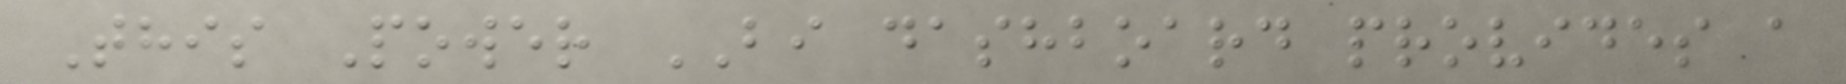This Power BI dashboard provides a
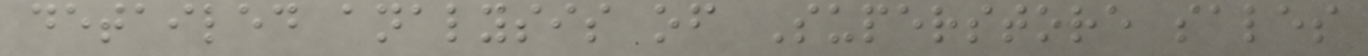detailed analysis of Superstore sales
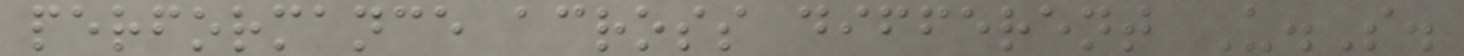performance across different U.S.
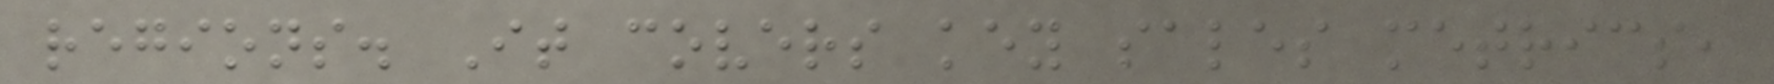regions. It covers key sales metrics,
